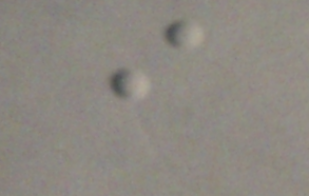i
